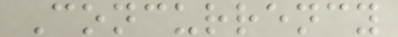Concurrency
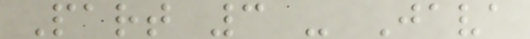Part 3 - Java
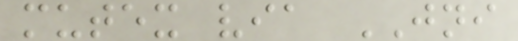mutex via JNI
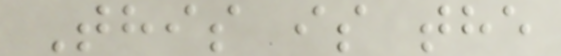This is the
